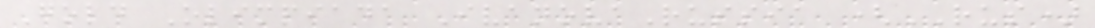Gold Olimpiada IvanovaRussia (RUS)
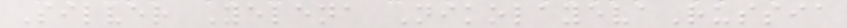Silver Yelena NikolayevaRussia
